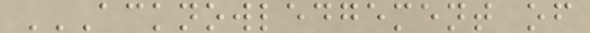ACKNOWLEDGEMENT OF
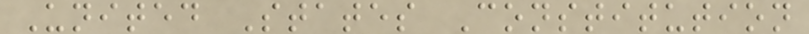United States Constitution
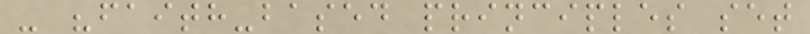- "faith-based principles set
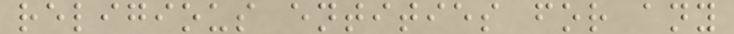religious entities for any
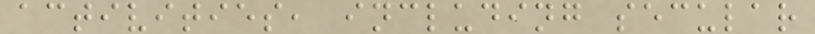activities, including secular
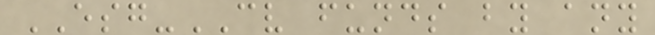ESG-CV funds by any
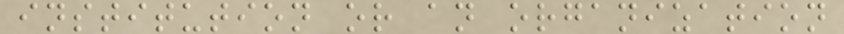institution or an organization
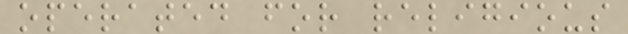operated for religious
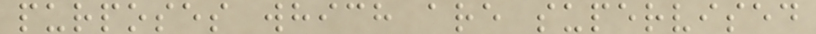purposes which are supervised
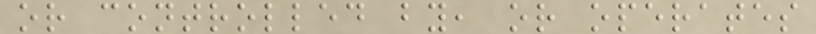or controlled by, or operates
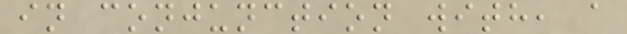in conjunction with, a
